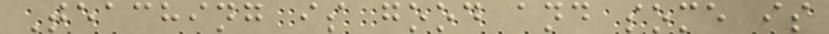Teaching is good and some is
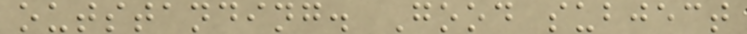outstanding. Good subject
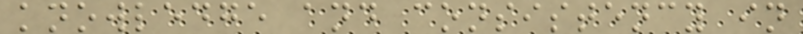knowledge and consistency in
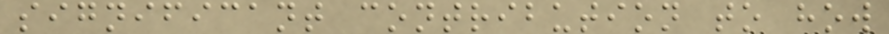significant contribution to how
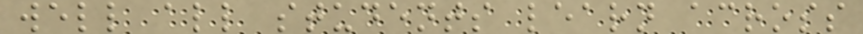well all students learn across
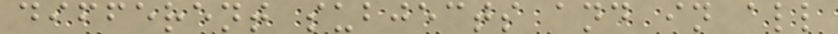different subjects and in all
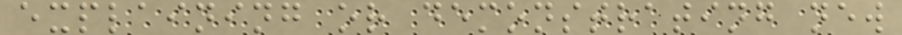explaining or demonstrating new
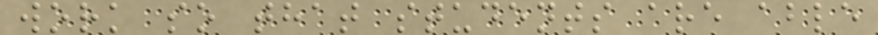work so that students are able
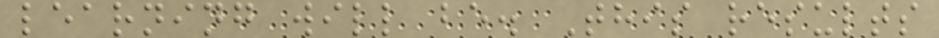learning will be. This results
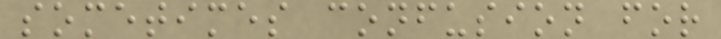sometimes confusion for
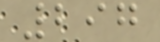297
